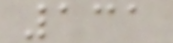131
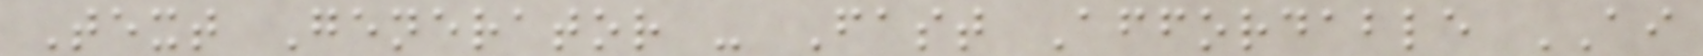Text Generator - Fast Affordable AI
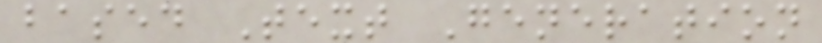based Text Generation
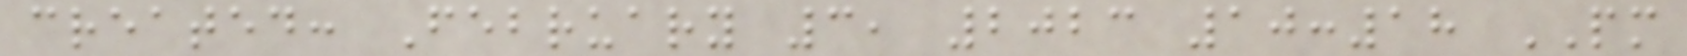created: February 3, 2023 10:18 PM
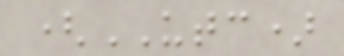(UTC)
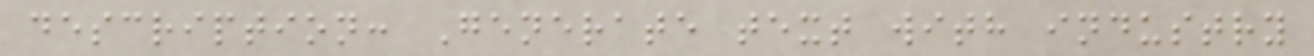description: Generate text with industry
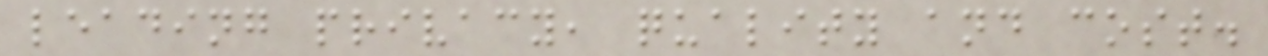leading privacy, quality and cost.
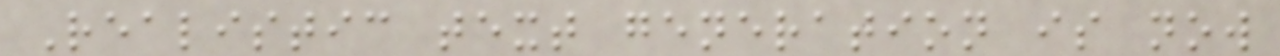Realistic text generation is now
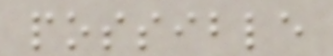possible
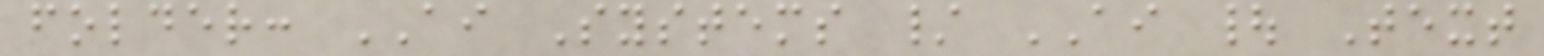folder: AI Systems / AI | Text
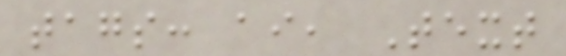tags: ai, Text
